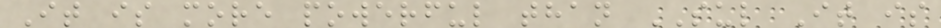It is more powerful than SUL It is
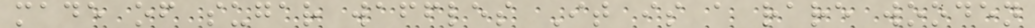made of sugar waffles It is a rare wooden
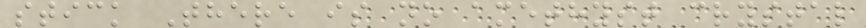stick There is no amethyst crystal
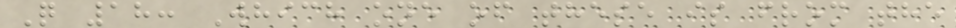Q 18: Which one of these is from the
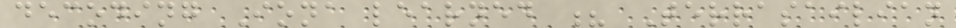decoding Iona learned ? Terrasailian
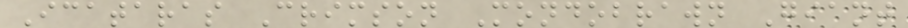Icataras Crimson Mondobrawn Giant
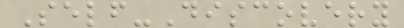Self-Discovery
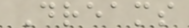Dreams
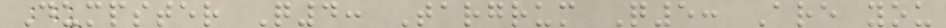Dumpster Q4: Targrum Q5: Are you
